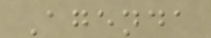Agenda
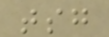tsg
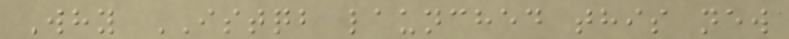Why ISTQB launched this new
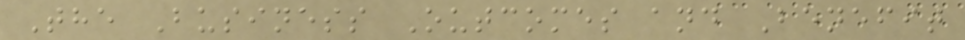The Business Outcomes and Benefit
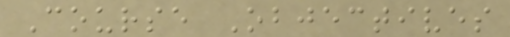Course Objectives
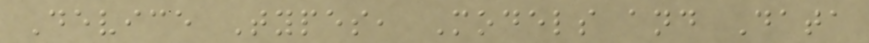Device Types, Models and Data
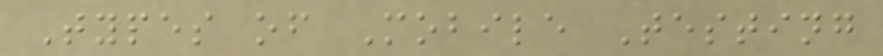Types of Mobile Testing
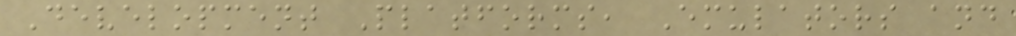Development Platforms, Emulators and
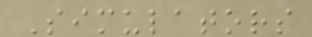Simulators
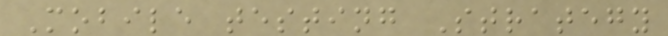Mobile testing Strategy
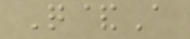Q&A
